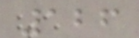126
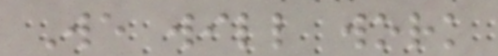We will work
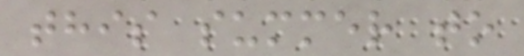this summer to
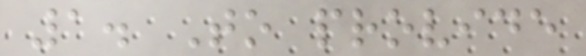1. To provide
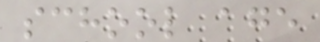school age
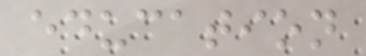education
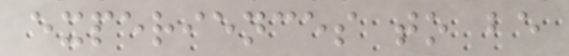experiences to be
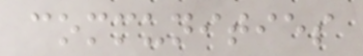communities
